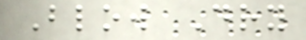Blow Dry
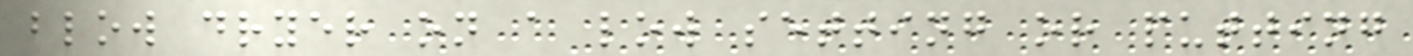blow dryer on a low setting or putting
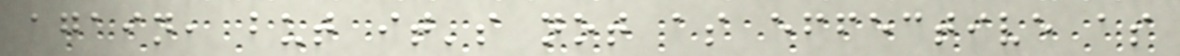again, but it's not as effective as
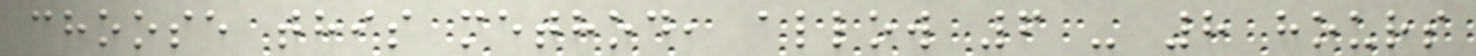choose this method, allow 6 - 8 hours
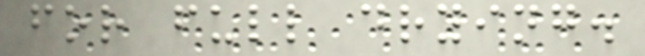for full drying.
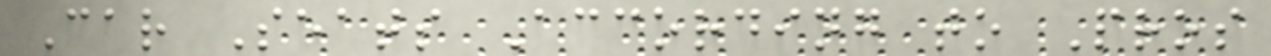Car Seats According to Pros
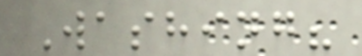Washing?
